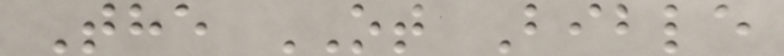The OT Bible
